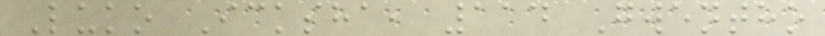Luko Icksha, 114 Gwentho
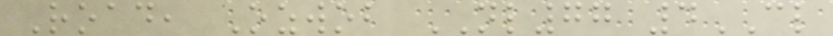Road, Ozwob NL77 4CL
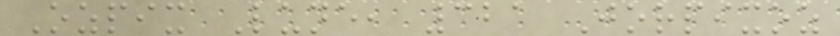Ozpix Lune, 321 Jorpixoz
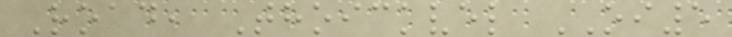Road, Thoickvel OI5
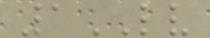1LV
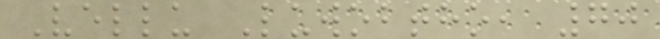Vellu Luwobtho, 70
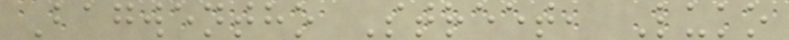Bagwentho Street, Luko
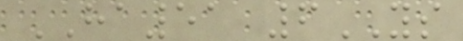HA51 6YS
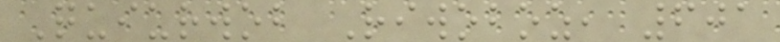Quiurwob Riwoboz, 601
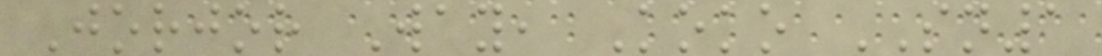Jorjor Way, Koko SN1
